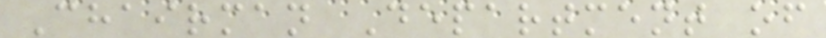Chairman Department of
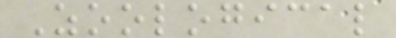Zoological
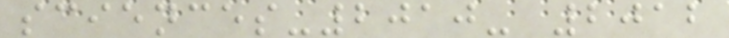sciences-2010- 2012
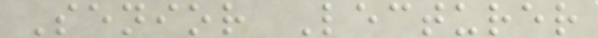Senior Lecturer
